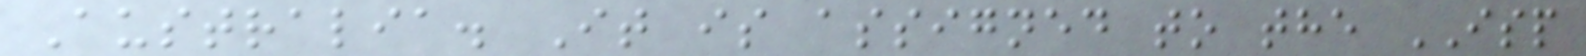Australia. It is assigned to the ISP
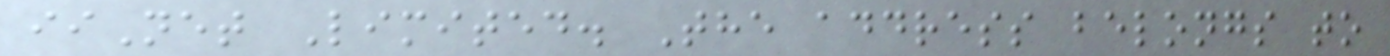iiNet Limited. The address belongs to
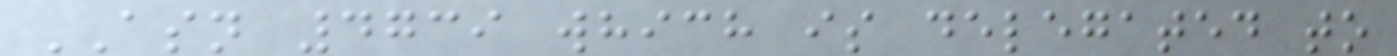ASN 4739 which is delegated to
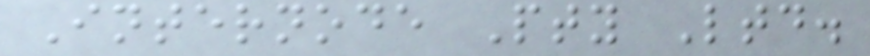Internode Pty Ltd.
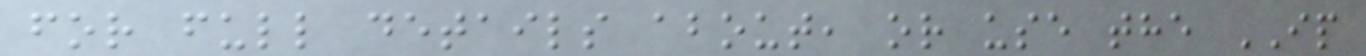for full details about, or use the IP
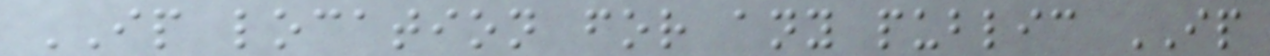IP location for any public IP
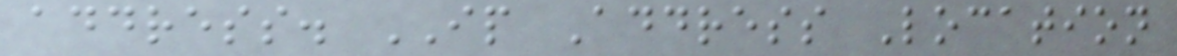address. IP Address Location
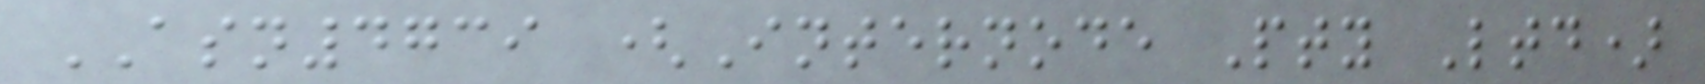ASN4739 (Internode Pty Ltd)
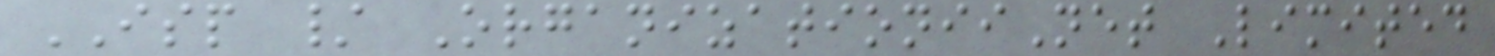ISP / OrganizationiiNet Limited
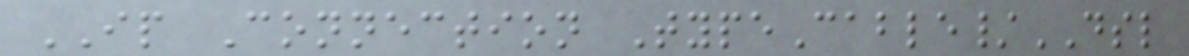IP Connection TypeCable/DSL
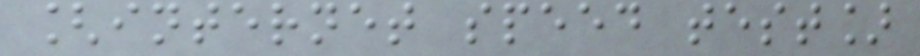[internet speed test]
